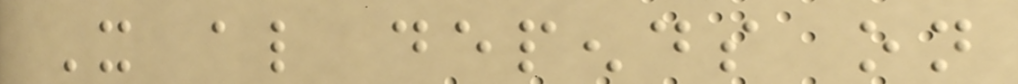It also depends on
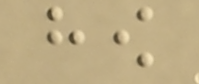how
